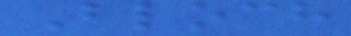Bloch
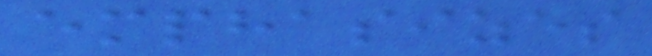emphasizes
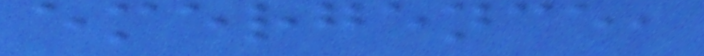emergence,
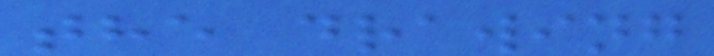the drawing
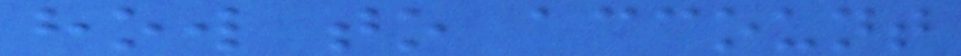how to account
